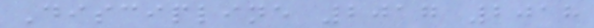Discipline 2017 2018
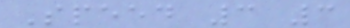Speed 3 3
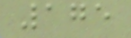175
